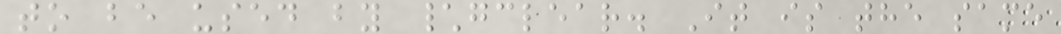to be used by \gclear. It is the same
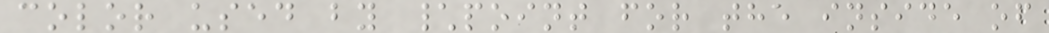color used by \point for the inside of
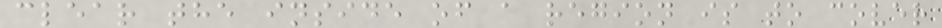clear the inside of a region is to cover
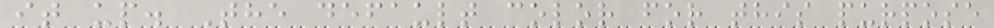it up. The default color for this purpose
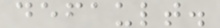default.
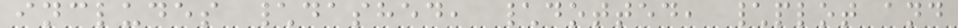includes \dashed, \dotted, \plot and
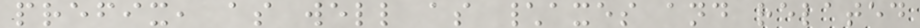prefix, as well as \axes and related
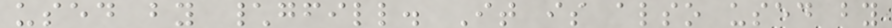used by \gfill. It is also used by
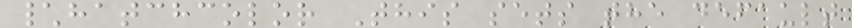\hatchcolor This sets the default
